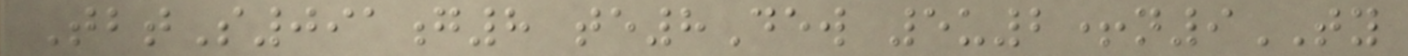TbtS091g8 te8Dew 5u2+n9TY
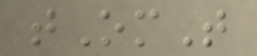tOmT
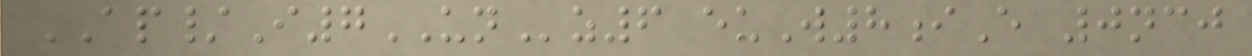AP/I7UNz6 euW8iE 0ncj
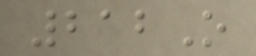212O
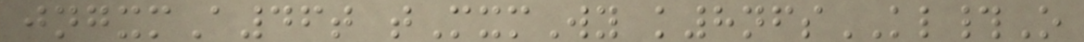jngxmA46t tMxmWy k8nfsKL#O
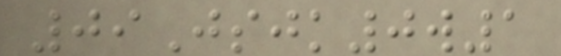09Jsjk0w1
